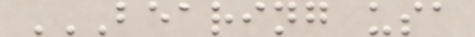BEARING USA
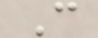C
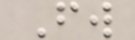Fw
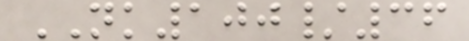NK100/36
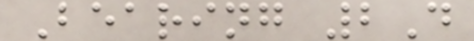Bearing 2D
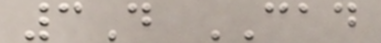3D CAD
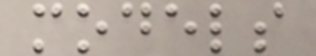models
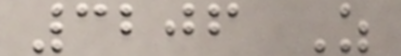3206 Z
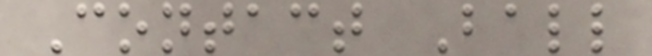Contact Ball
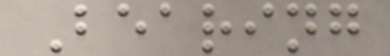Bearing
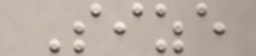Size
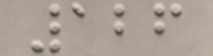126
